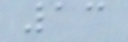13
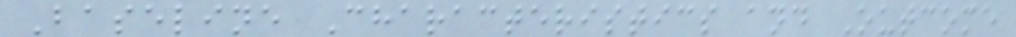Baseline Characteristics and Outcome
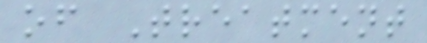of Treatment
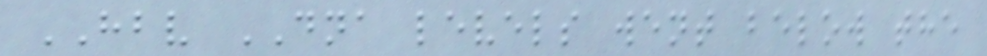HBV DNA levels went below the
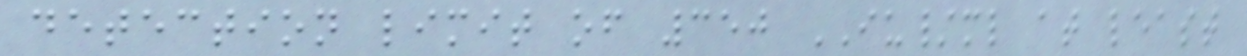detection limit of 350 IU/ml at least
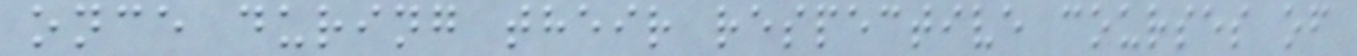once during their respective courses of
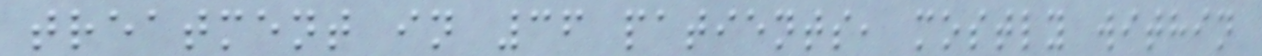treatment in 36 patients, mostly within
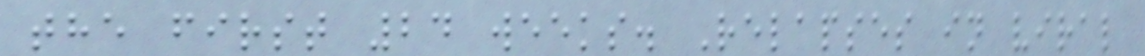the first 24 weeks. Relapses in viral
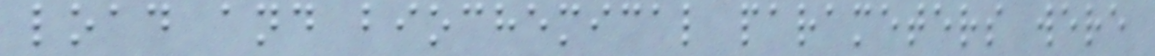load and biochemical parameters were
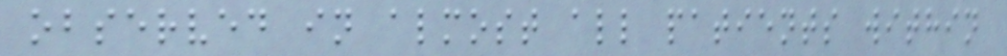observed in almost all patients within
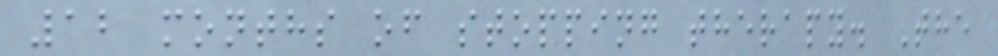12 months of stopping therapy. The
